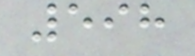598
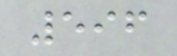596
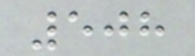508
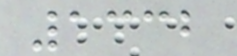1332
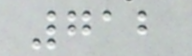712
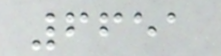6651
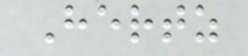Hertz
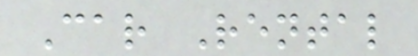Car Rental
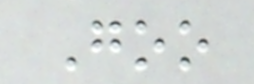Goo
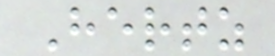Hertz
